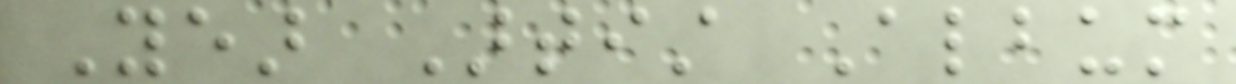Year Artist Album
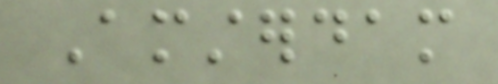Amsterdam
